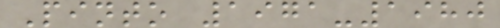Pinto 1971-1980
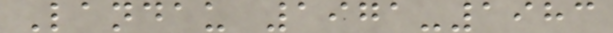Landau 1971-1983
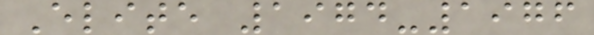Elite 1974-1976
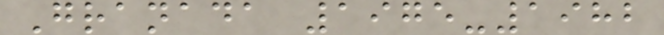Granada 1975-1982
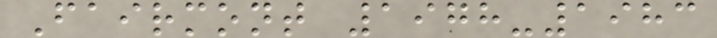Fairmont 1978-1983
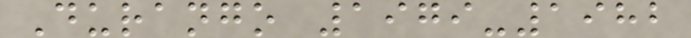Durango 1979-1982
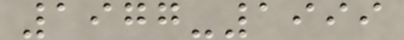1977-1999
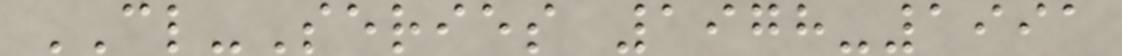CL-Series 1978-1991
